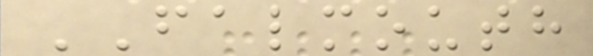FALMOUTH
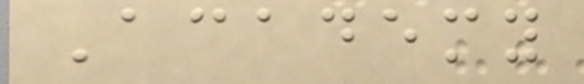Academy
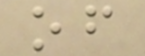of
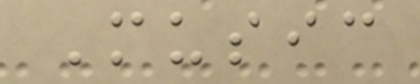Music
